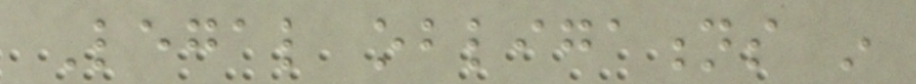Legal obligations in
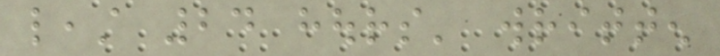least 24 hours' written
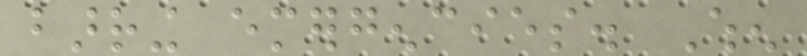barring emergencies. When
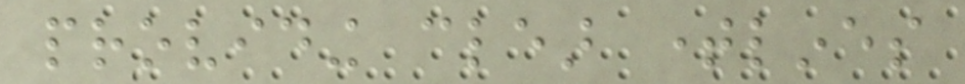providing clear timelines
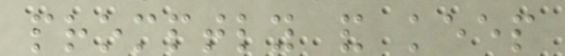promptly and keep
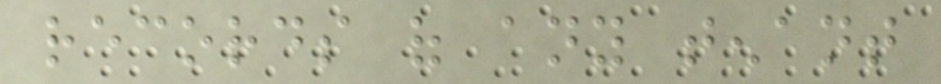records of any tenant
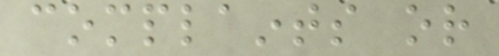complaints or
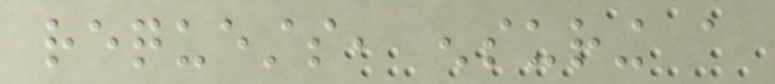requests, ensuring a
